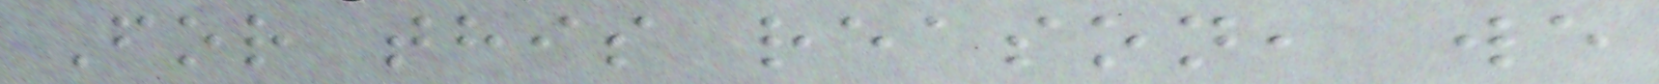For this reason, we
